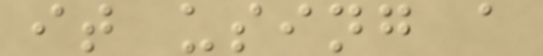it using a
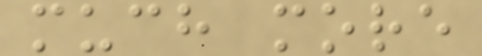much more
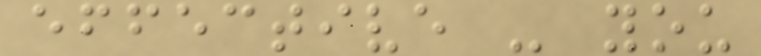effective - you
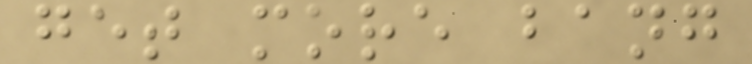get more bang
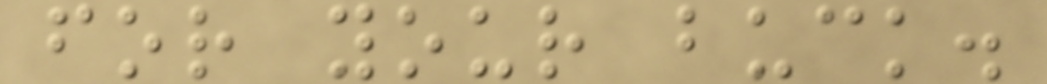for your buck.
